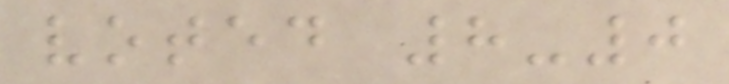voted 8-0
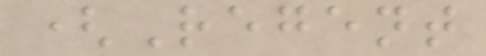(Regent
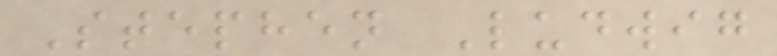Stephen Ludwig
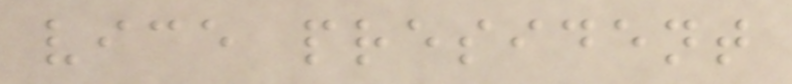vice president
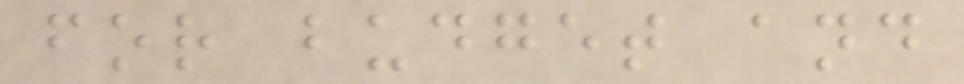for budget and
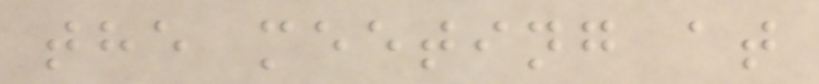the meeting at
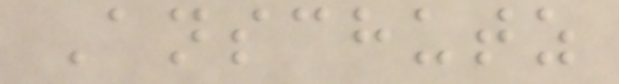Anschutz
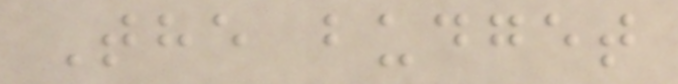The budget
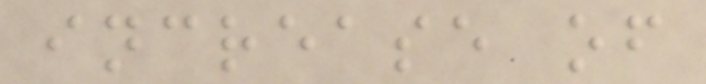increase of
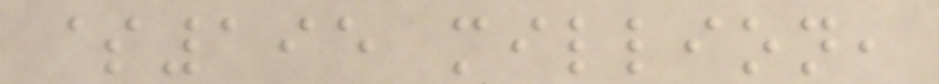$195 million,
